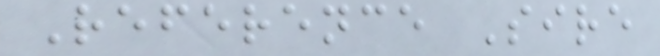Reference Sire
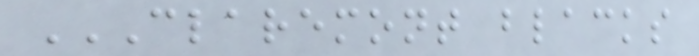CLAREMONT BLACKS
